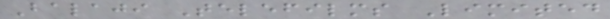Balaji Telefilms Limited
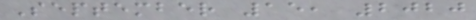September 15, 2020
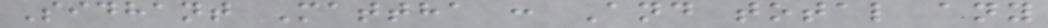Sidhant Mattha : And total any
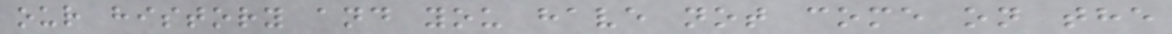our history and you have not come on the
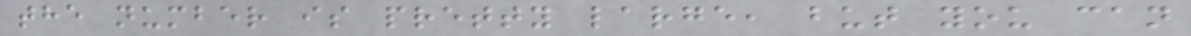the number is pretty large, but you can
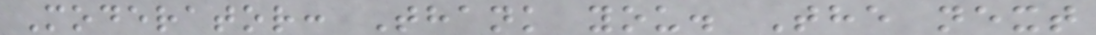Moderator: Thank you. The next
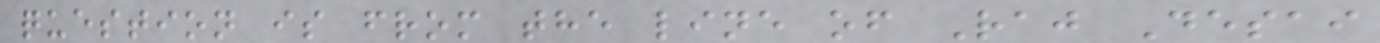question is from the line of Raj Desai
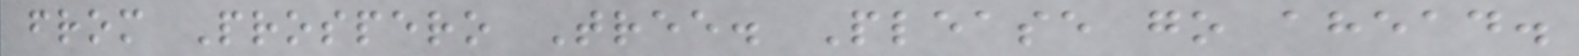from Prospero Tree. Please go ahead.
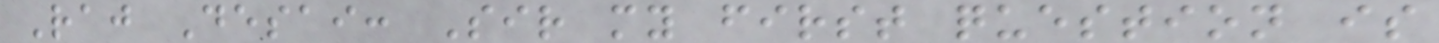Raj Desai: Sir my first question is
